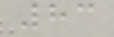83
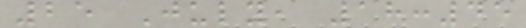25 July, 18:45
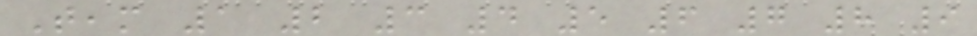Team 1 2 3 4 5 6 7 8 9
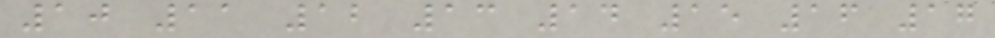10 11 12 13 14 15 16 17
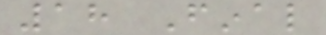18 Final
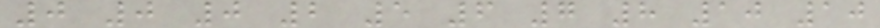0 0 0 2 5 6 7 8 10 10
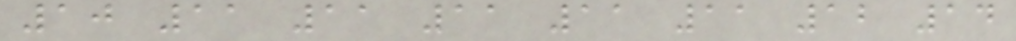10 11 11 11 11 11 12 14
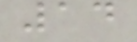14
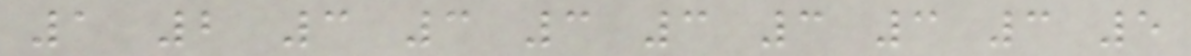1 2 3 3 3 3 3 3 3 5
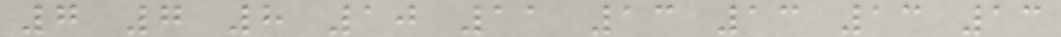7 7 8 10 11 13 13 13 13
